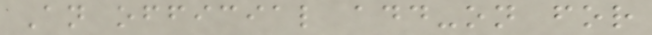An official add-on for
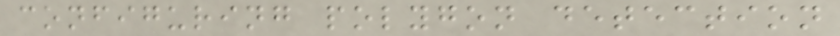configuring polygon detection
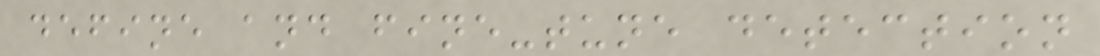define and fine-tune detection
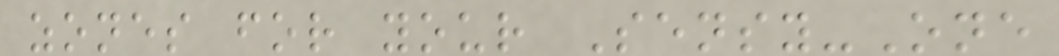zones for your Sensy-One
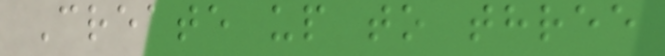Create up to three
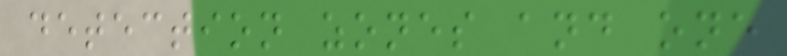detection zones and one
